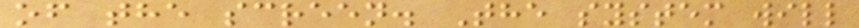of the screen. The system will
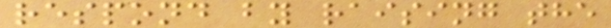respond by raising the
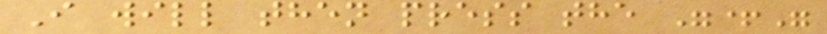I will then press the "+"
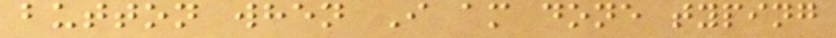button when I am done typing
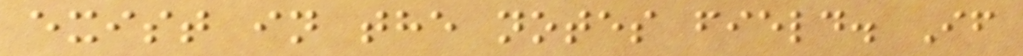exist in the notes field. If
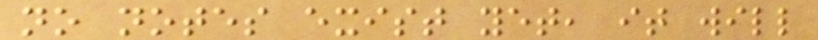no notes exist yet, it will
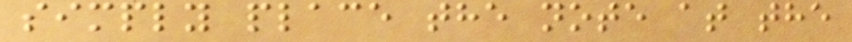simply place the note at the
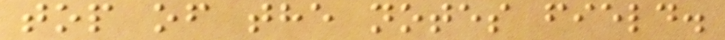top of the notes field.
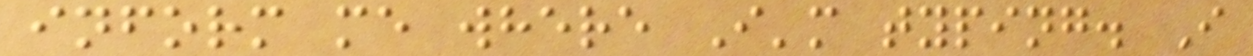inform me where I'm typing. I
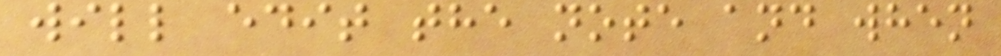will edit the note and when
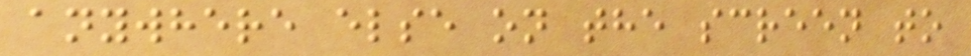anywhere else on the screen to
